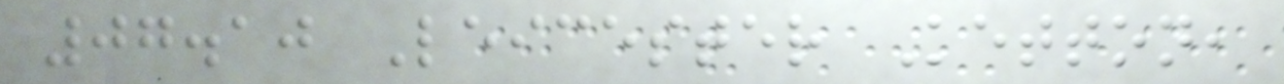07.10 Leicester Ketton,
